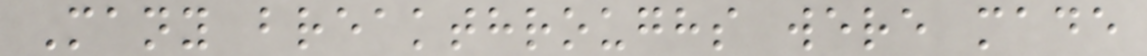Many breakthroughs were made
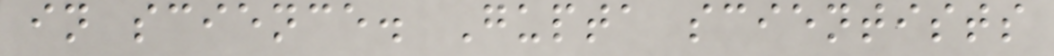in science. Gupta scientists
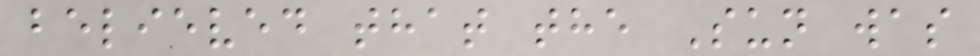believed that the Sun was
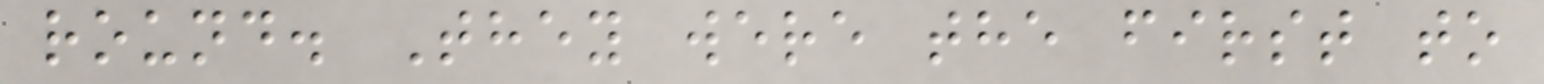round. They were the first to
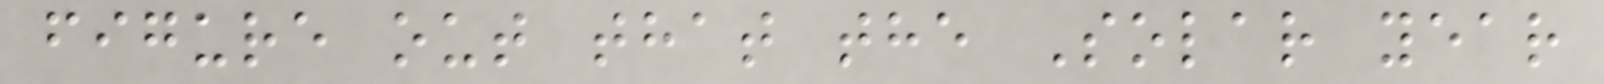figure out that the Solar year
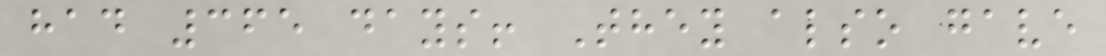had 365 days! They also gave
